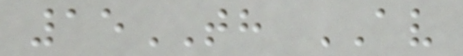15TH AV
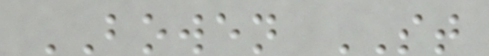BOWEN ST
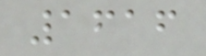1616
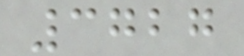3727
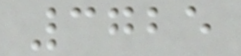3725
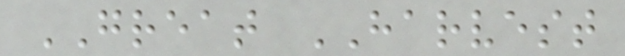GREAT HARVEST
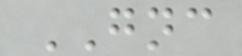GNC
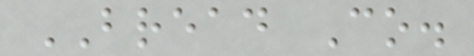BREAD Co.
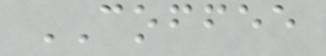COFFEE
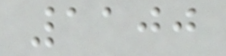1100
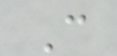C
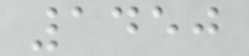1450
